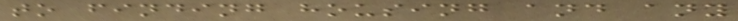to finding housing and any
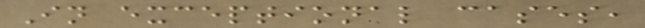In exceptional cases,
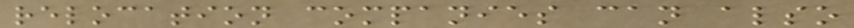relocation companies can also
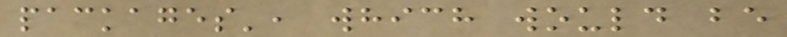packages', which would be
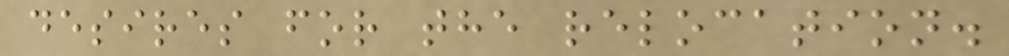desires for the relocation.
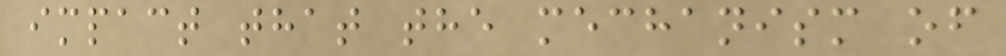impact that the mechanism of
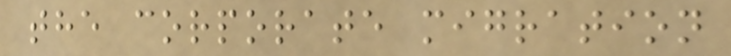the corporate migration
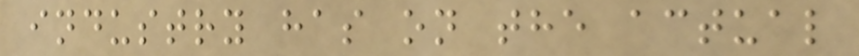industry has on the actual
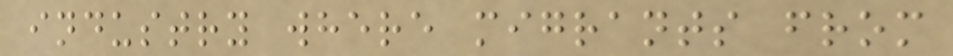industry where migrants from
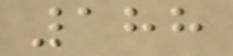188
